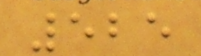525
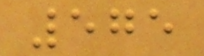575
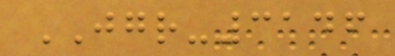JGR-3146
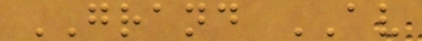GRAND AV
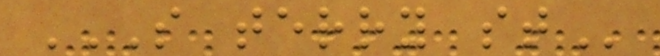S TERRY ST
